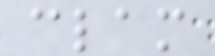clam
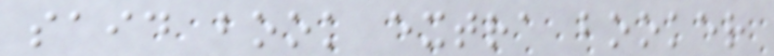said book extra booker
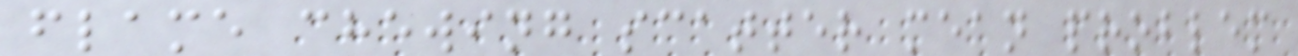flame chewing scatter mean problem
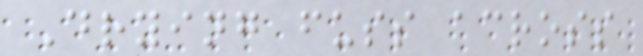Drying fuss across
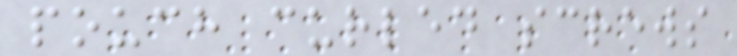pouch curled screws
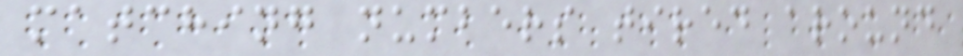matching numbers tired around
